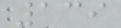139
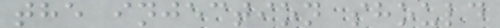the injection should
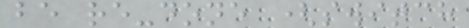be re-done (switch
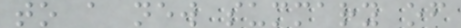to a new summary of
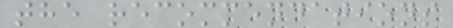the recommendations
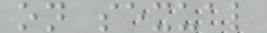on sexual
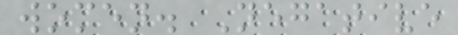women. Negative
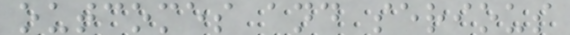outcomes and serious
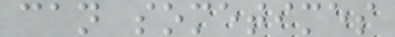can sometimes
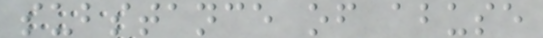substance of abuse
